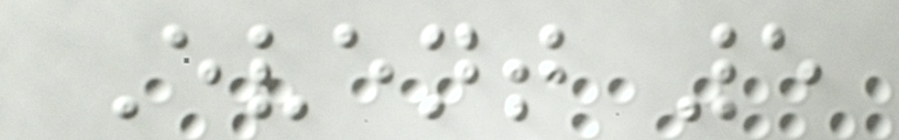Event 5
